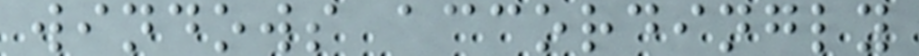windows accordingly
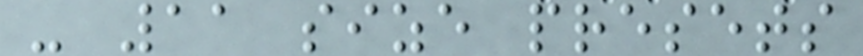- 11 size presets
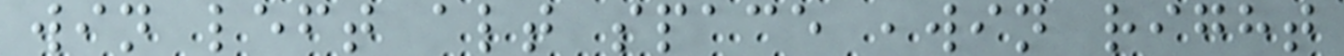win left alt space ,win right
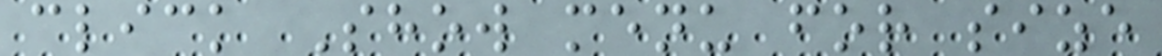click Show menu for size
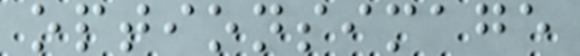optionsimage
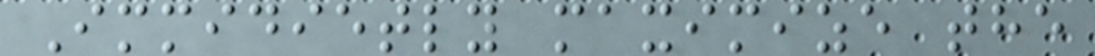Immidietly maximize the
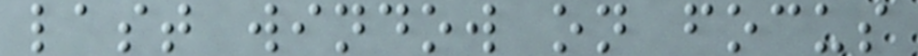last window on focus
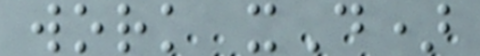work xD)
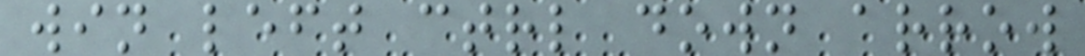win left ctrl down arrow
